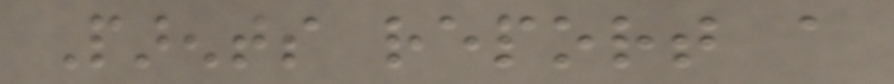Parents report a
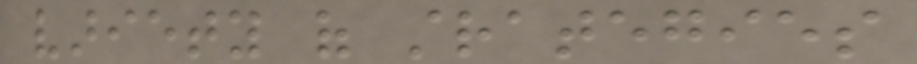variety of strategies
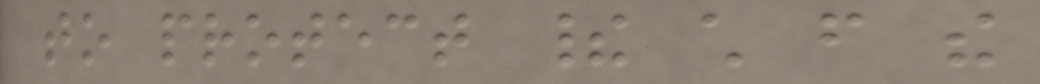to protect their child from the
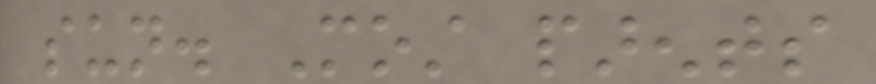sun. Most parents
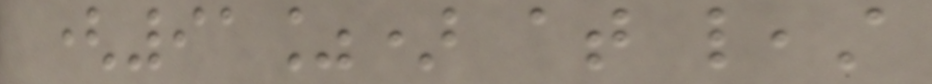(91%) at least
